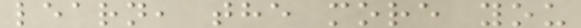learn, the more you
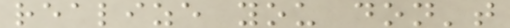realize you don't
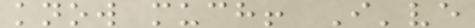know much! I've
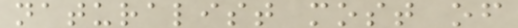naturalist most of
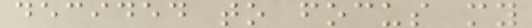decided to focus my
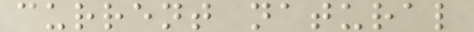current natural
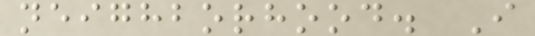neighborhood. I
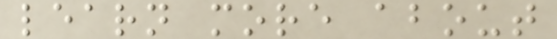learn more about
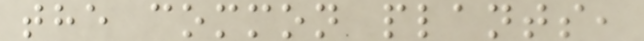the common plants,
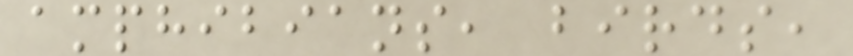amphibians, birds,
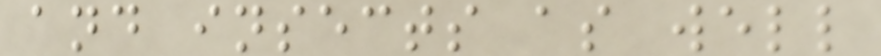and insects as well
